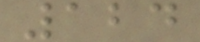124
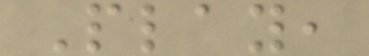Play,
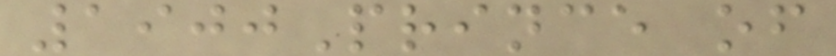1900Prince of
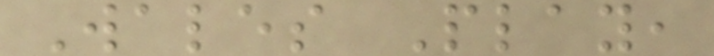Wales Play,
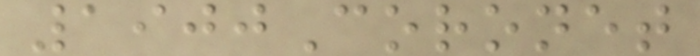1900Coronet
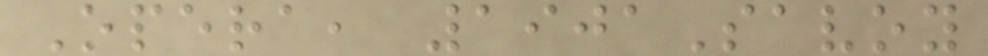Opera, 1901Savoy
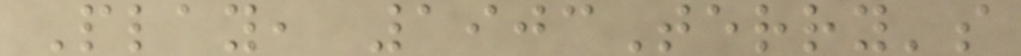Play, 1903Terry's
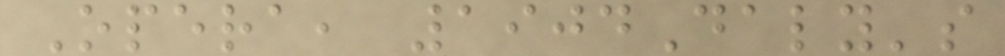Opera, 1904Daly's
